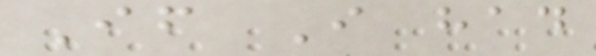If I had
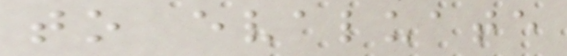to evaluate
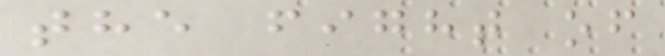the fight of
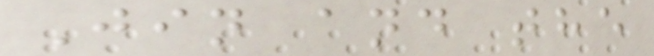Jin and the
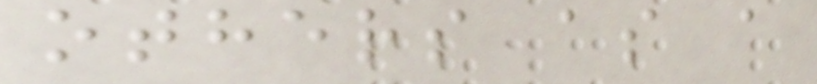others as a
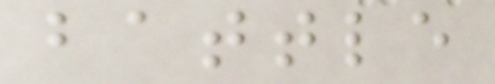battle
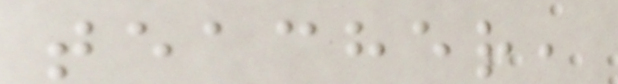teacher,
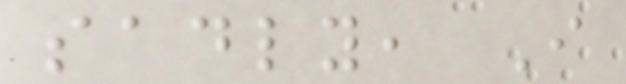sadly, I
